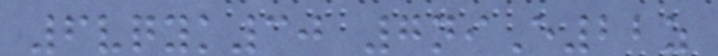6vqyk30 7niE22z
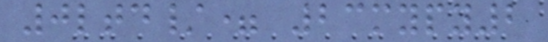0ltd/= 23mypy2
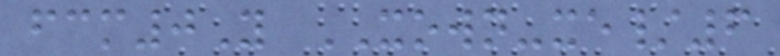fcm0Y XOWN-xe/6
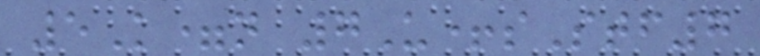5K=n 7U+sStf7
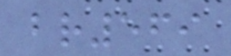br569
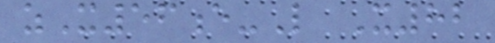zX56e-L X82
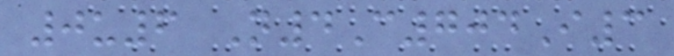0u6 N4C704I3
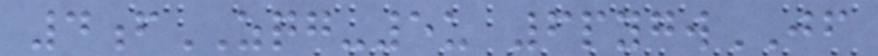4fZQG-5u 6pygwJF
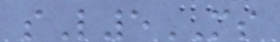sL5MS
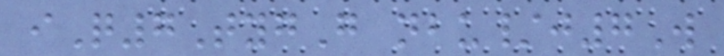iQ7TygG nbu/j7W
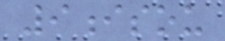9isou
